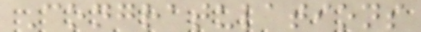Congratulations
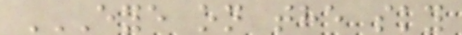EYE ON THE SKY
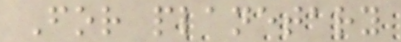For planetary
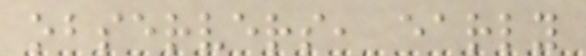observers, early
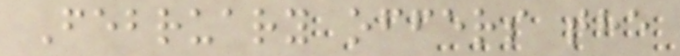February offers the
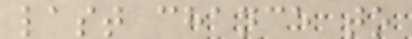last chance to
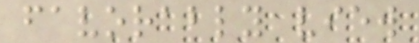favorably view
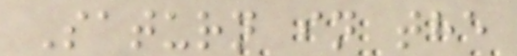Saturn in the
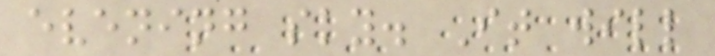evening sky. It will
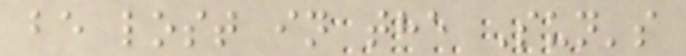be lost in the Sun's
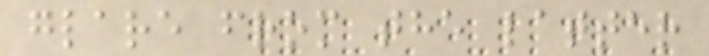glare from the latter
